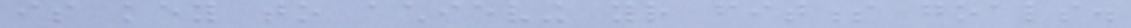is key to achieving your fitness goals.
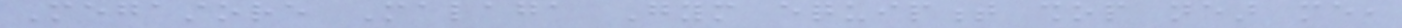Megastore Malaga Gym equipment shop near me,
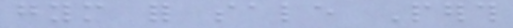gym for sale Perth
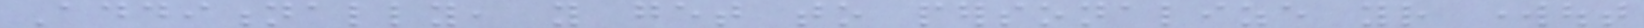Additionally, you get to personalize your workout
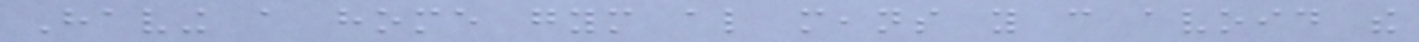Having a home gym also means you can avoid the
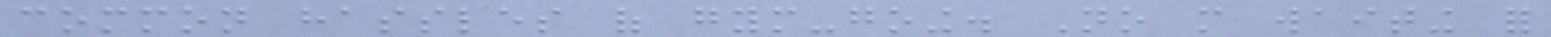common hassles of gym-going. No more waiting for
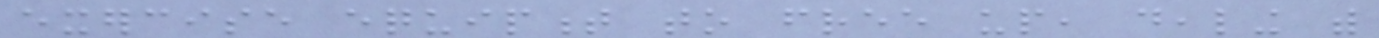exercise equipment to free up, dealing with
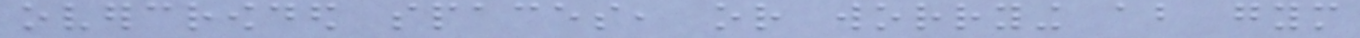overcrowded spaces, or worrying about gym
